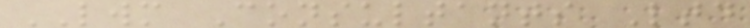LWM Consultants Ltd
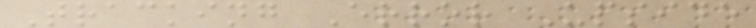Tracking Error Upside
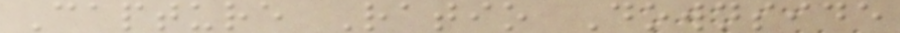Capture Ratio Downside
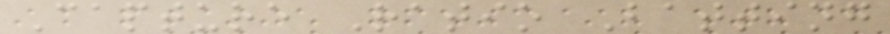Capture Ratio Batting
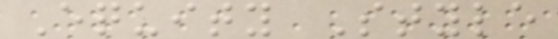Equity Style
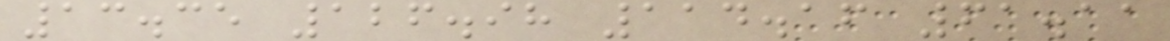13.35 126.98 114.16 61.11
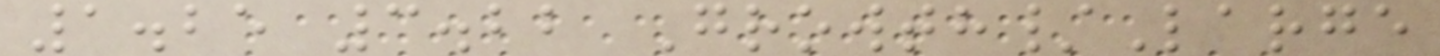1.25 3.22 Growth/Large
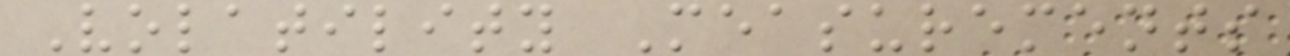Volatility Measurements
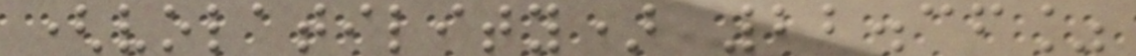(volatility) 22.36%
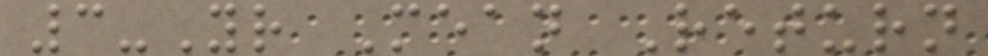3-Yr Mean Return
